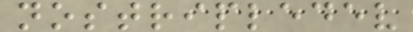nostripledev
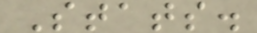Stats.
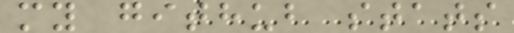my github stats
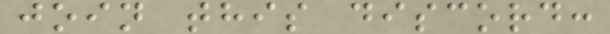join this discord:
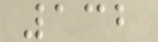132
